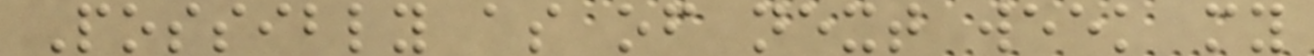Possibly as of next week my
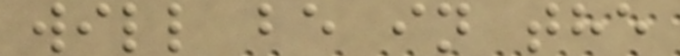will be in the
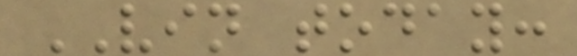VIN today:
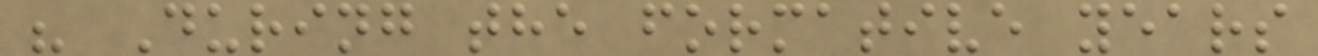" During the formative years
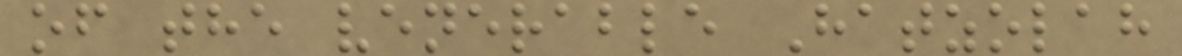of the venerable Hatzolah
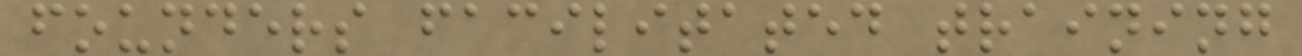founders facilitated training
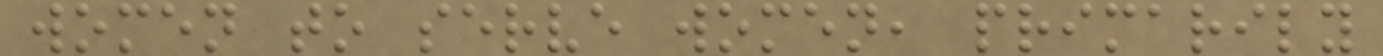women to serve women, primarily
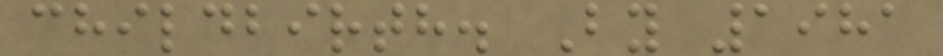childbirth. By 1981
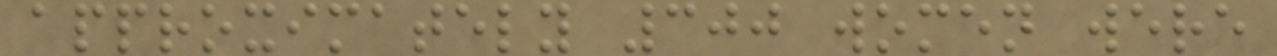approximately 300 women were
